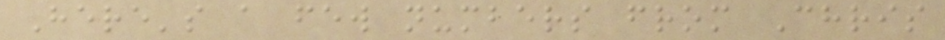Here's a few numbers from Chris
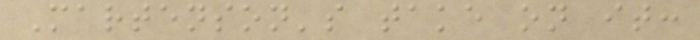Martenson's take on it:
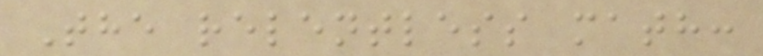The relentless math:
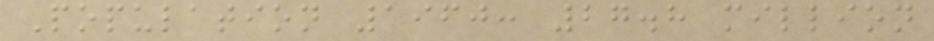Population 1960: 27.8 million
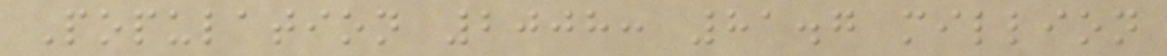Population 2008: 81.7 million
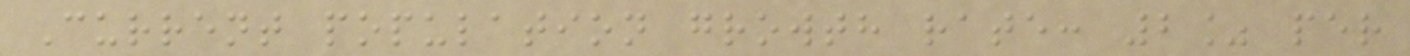Current population growth rate: 2% per
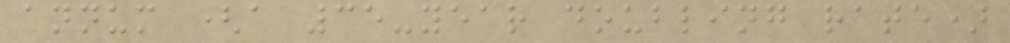annum (a 35-year doubling rate)
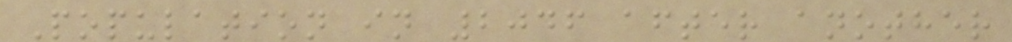Population in 2046 after another
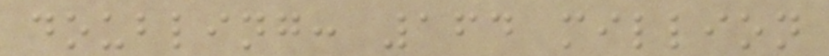doubling: 164 million
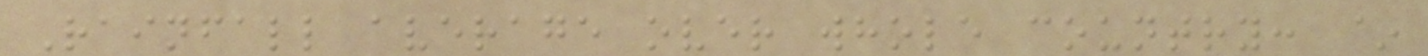Rainfall average over whole country: ~
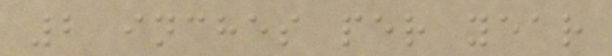2 inches per year
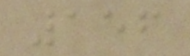156
